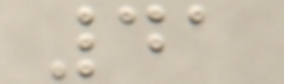41
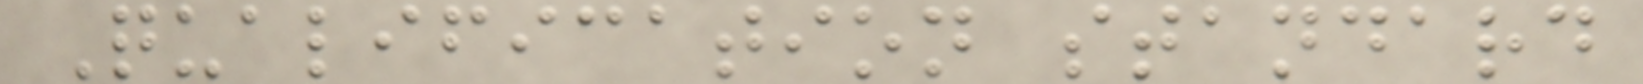Qualification standard
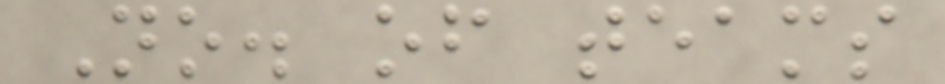No. of teams
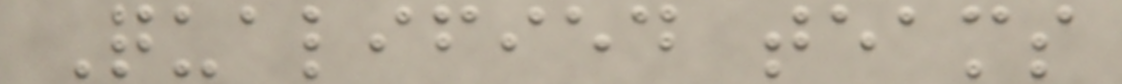Qualified teams
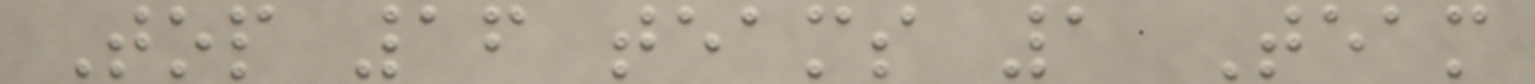Top 16 teams 1 Team
